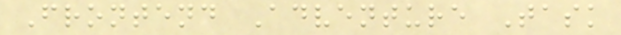Frontend Adventure Task
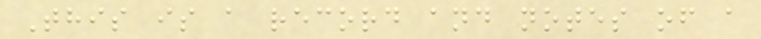This is a record and notes of a
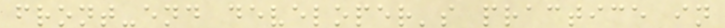front-end developer's practice in
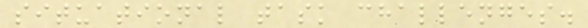situational task challenges.
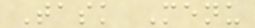Task Menu
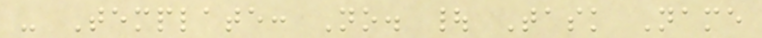- Template: No. | Task Name
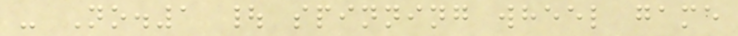- No.1 | spinning wheel game
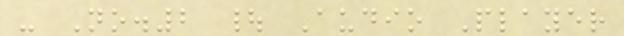- No.2 | Audio Player
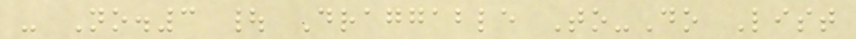- No.3 | Draggable To-Do List
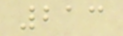213
